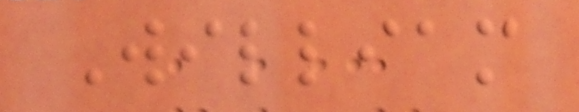William
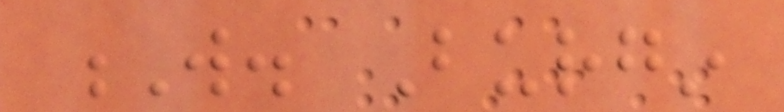W. Burgin
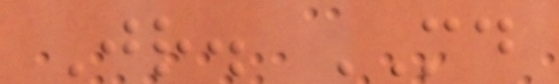Jr. MD
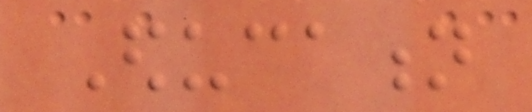Education
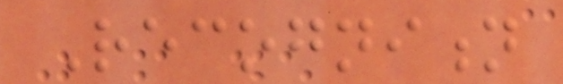Recognition
